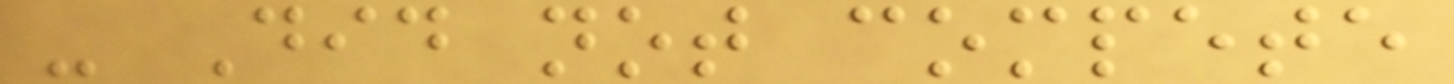- Did not compete
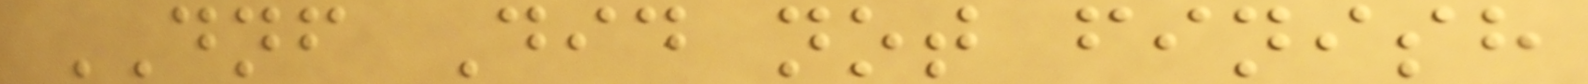DNF Did not finish
